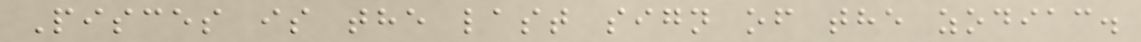Pisces is the last sign of the zodiac.
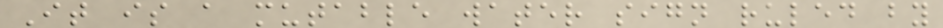It is a mutable water sign ruled by
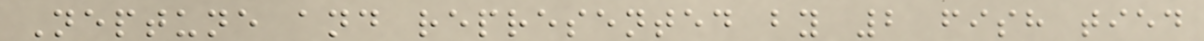Neptune and represented by 2 fish tied
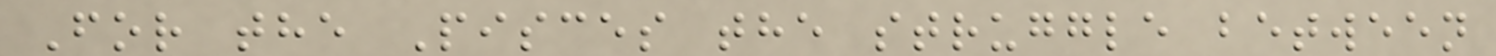For the Pisces the struggle between
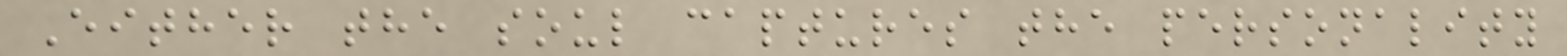Either the soul captures the personality
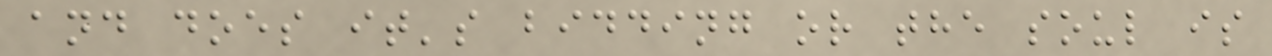and does it's bidding or the soul is
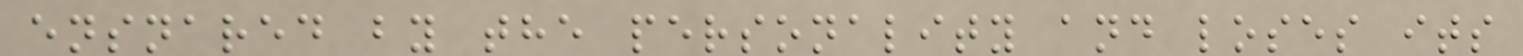ensnared by the personality and loses its
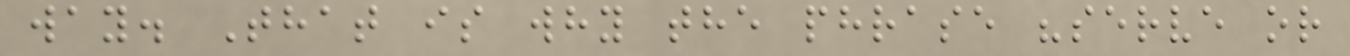way. That is why the phrase "serve or
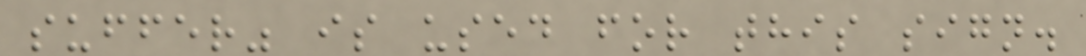suffer" is used for this sign.
